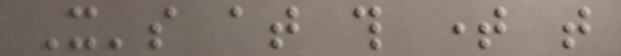It's at this time that
